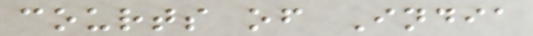courts of India
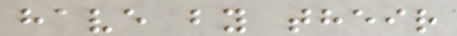have by their
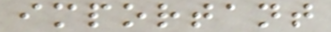important
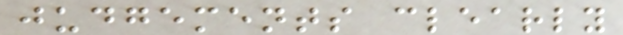judgements clearly
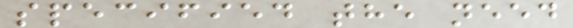specified the need
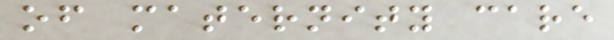of maternity care
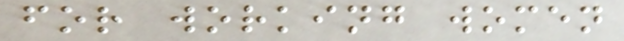for working women
